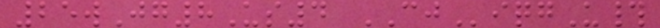25wJg8Us4 CJiqgU#
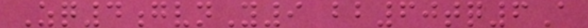Zq4gvnY9 bb60tq6A
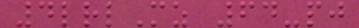4lrlMz 64-pj
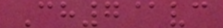Ch7@vc
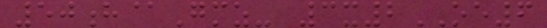50h@Gmz- 3x2OE6
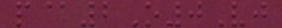p@2O0Vj
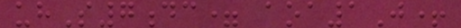uhS7dc= aoa1J+
